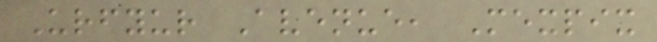Urfyur Avenue, Mexpix
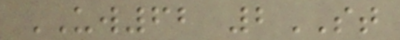UW62 2ST
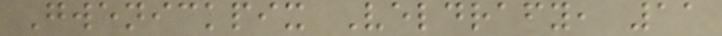Gwenickpix Veldrafy, 11
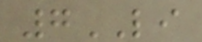7LI
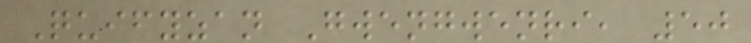Quifyzan Gwengwenri, 50
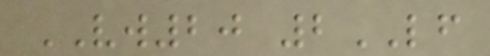VW20 2LF
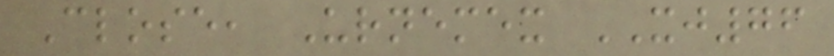Close, Urnemex XJ76
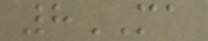8MA
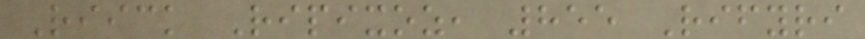Riick Ripixoz, 855 Rifyri
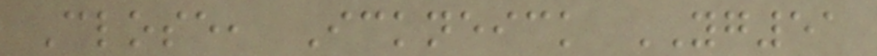Close, Ickneick YG51
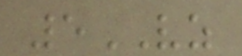5VZ
